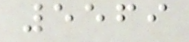5569
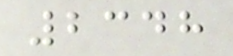2348
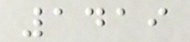1419
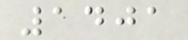1401
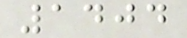1404
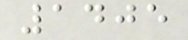1405
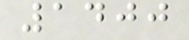1400
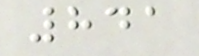841
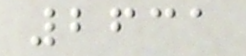2631
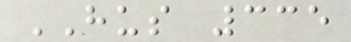HUS 335
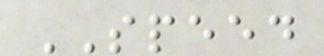SPEED
